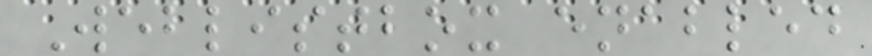Weblistbox enabled
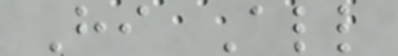Hi All
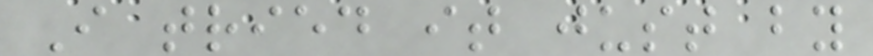I tried it just by
